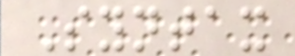Syntax
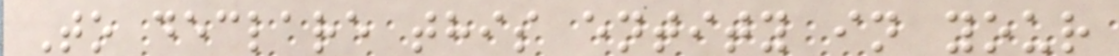To declare this entity in your
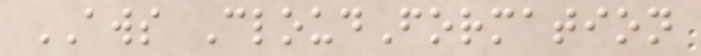AWS CloudFormation
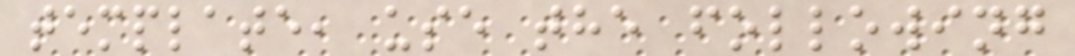template, use the following
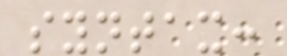syntax:
